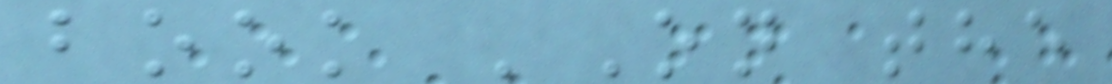book 'On the
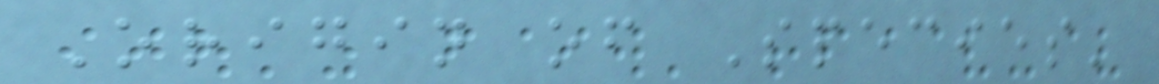Origin of Species'
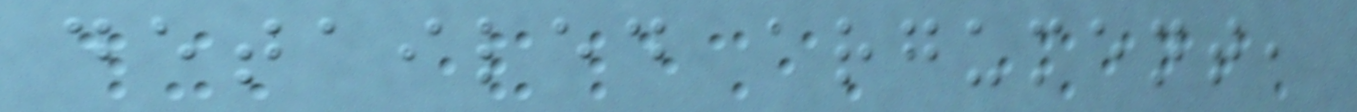detailed argument,
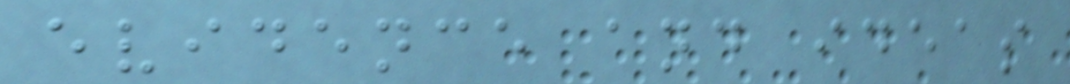evidence and ideas
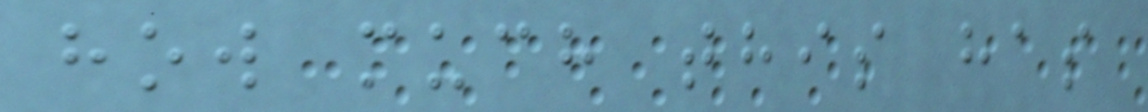how much this has
